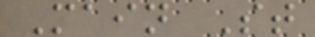Main St
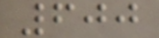600
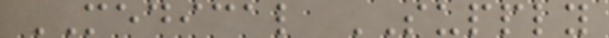MEDICAL SUPPLY
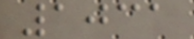1031
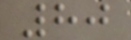80
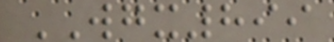WGX899
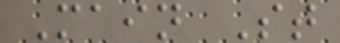Main St
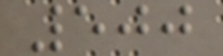500
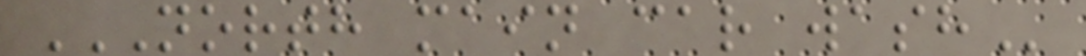NORTH MAIN CAR WASH
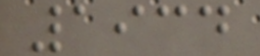1934
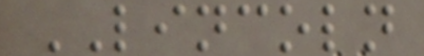LINCOLN
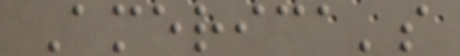America's
